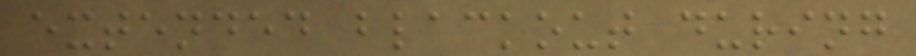extended blackout during
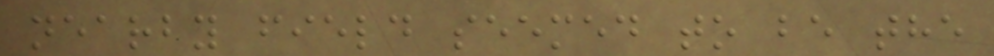nearby field seemed to be the
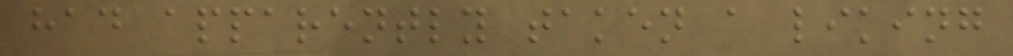had apparently taken a liking
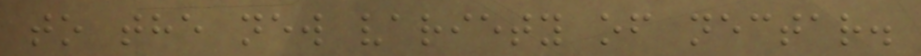to the new variety of nectar.
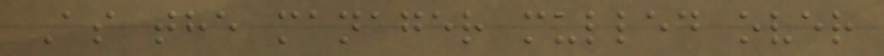As the manager mulled over
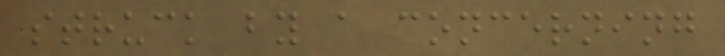struck by a concerning
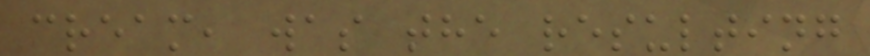cream, was the resulting
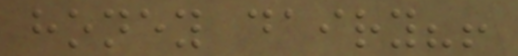honey dairy?!
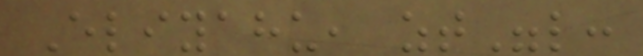Eliyahu, zt"l:
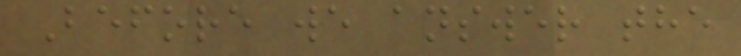Before we answer the
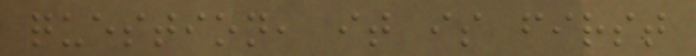question, it is first
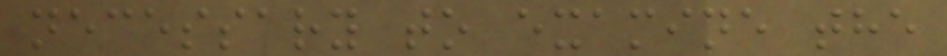necessary to examine the
